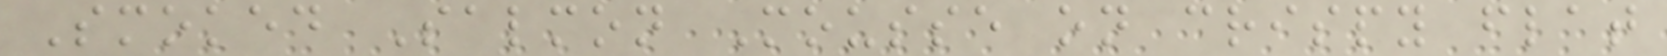Smoked Salmon Mousse on crispy flat
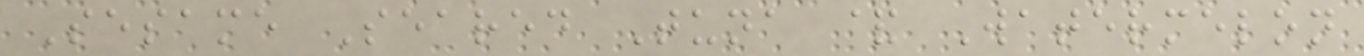Sesame Seared Tuna & Watermelon
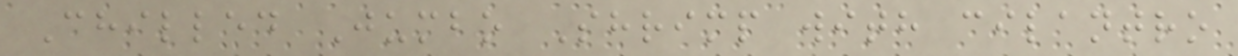Chilled Jumbo Shrimp with cilantro
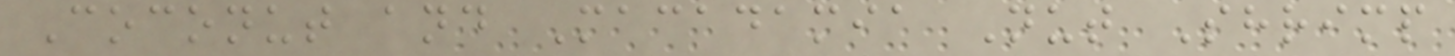Coconut and Macadamia Nut Shrimp
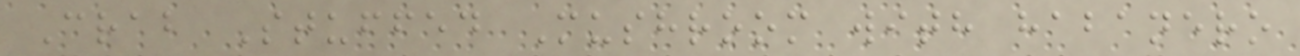Crab Stuffed Mushroom with habanero
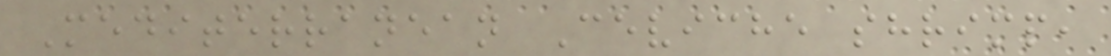Mediterranean Ceviche shrimp,
